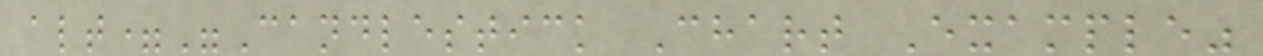alt="Candlestick Chart Example"
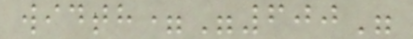width="600"
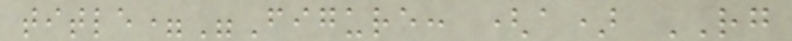title="Figure: (a) RG
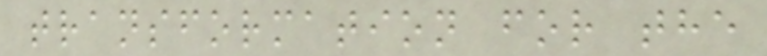transformation for the
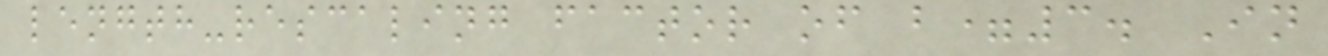length-rescaling factor of b=3. In
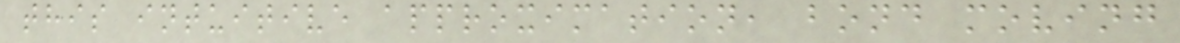this intuitive approximation, bond moving
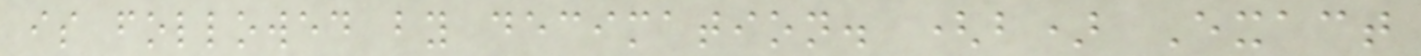is followed by decimation. (b) Exact
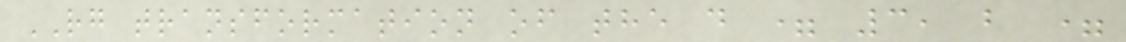RG transformation of the d = 3, b =
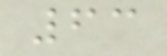63
